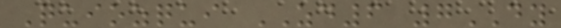Quiozqui ZD6 7DY
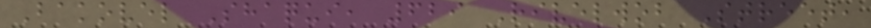Bakovel Shaqui, 629 Rivelwob Street,
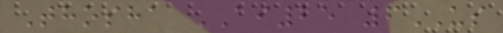Thosha AI25 6US
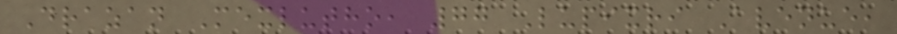Drazan Mexlutho, 77 Lupixri Avenue,
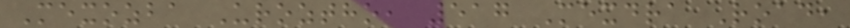Mexozba Uroztho, 517 Mexdra Road,
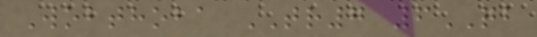Wobthoba TR7 6QB
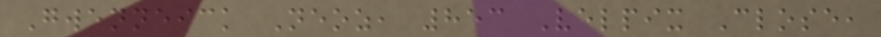Gwenneick Neoz, 853 Velpix Close,
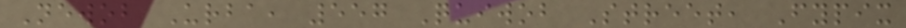Newob Urba, 557 Quiwob Street, Fypix
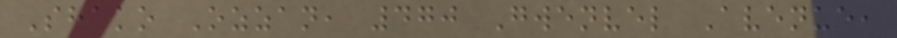Shako Ozzan, 470 Gwenvel Avenue,
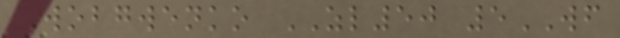Wobgwenko ZL50 5WF
